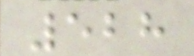528
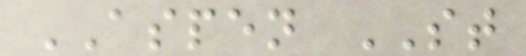ASPEN ST
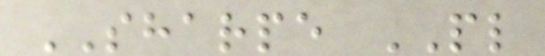SHARPE PL
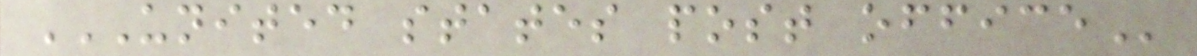UNITED STATES POST OFFICE
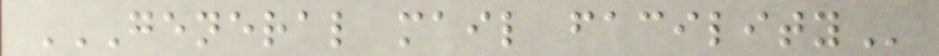GENERAL MAIL FACILITY
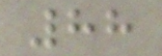88
